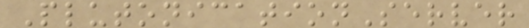PlutonicationServer
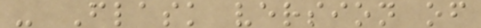- Flask version of
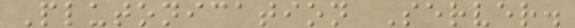Plutonication Server.
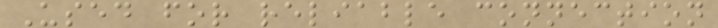Used for reliable connection
